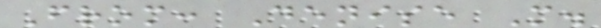From: Denise M.
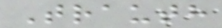Trauth
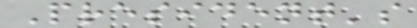President's
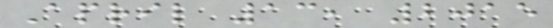April 13, 2015
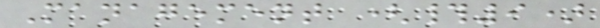Management (#9)
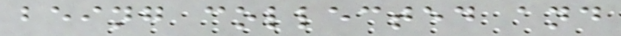being collected and
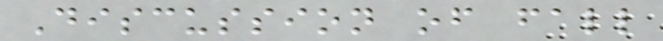Discussion of fall
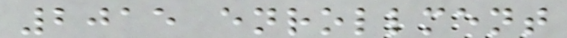2015 enrollment
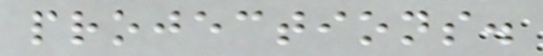projections.
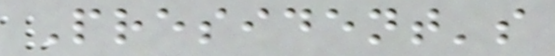President's
